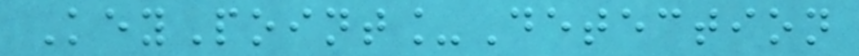KeyPoint_Detection
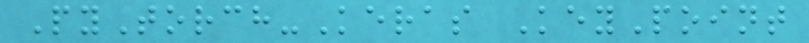PyTorch-Keras KeyPoint
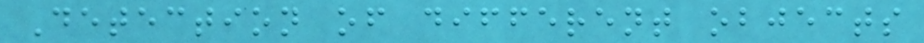Detection of different objects
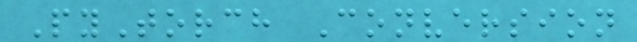PyTorch Conversion
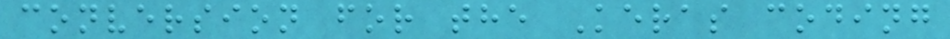conversion for the Keras coding
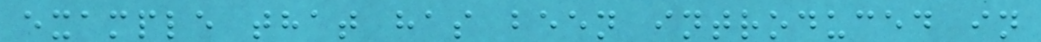example that has been introduced in
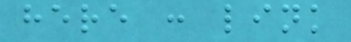here : link
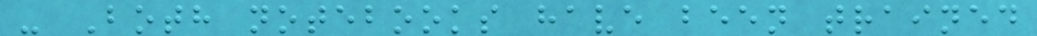- Both notebooks have been trained
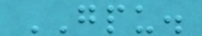GPU.
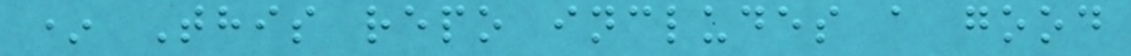* This repo includes a good
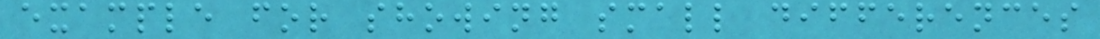example for showing small differences
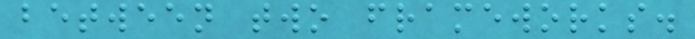between two frameworks.
